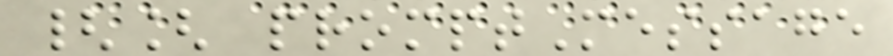{[ promptMessage
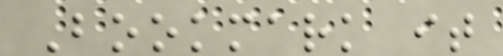Bookmark it
